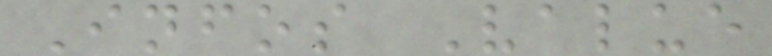Infos Value
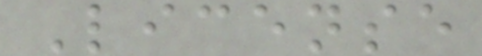License
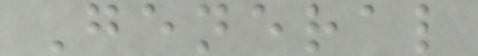General
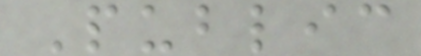Public
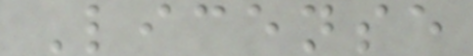License
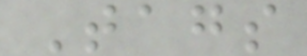Tags
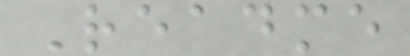Readme
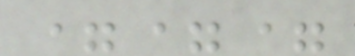===
